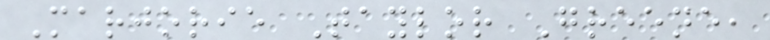Marjorie Taylor Greene,
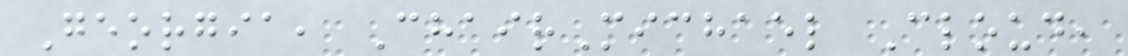Georgia, ChairMichael Cloud,
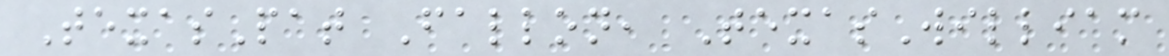TexasPat Fallon, TexasWilliam
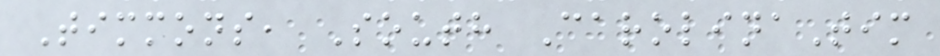Timmons, South CarolinaTim
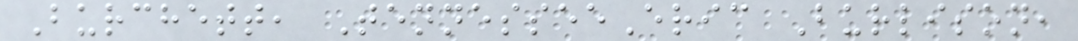Burchett, TennesseeEric Burlison,
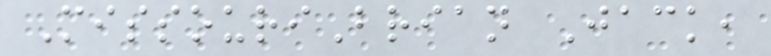MissouriBrian Jack,
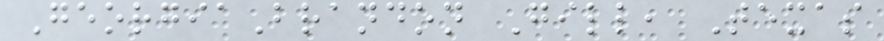GeorgiaBrandon Gill, Texas
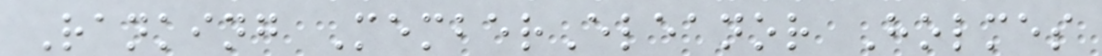Ranking MemberEleanor Holmes
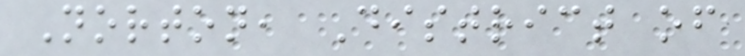Norton, District of
